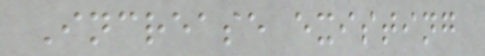Increase existing
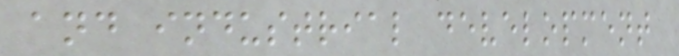and industrial development
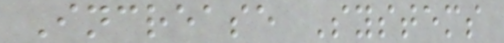Increase Systems
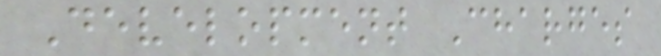Development Charges
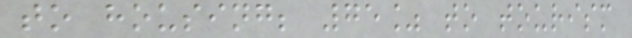to housing; 75% to tourism
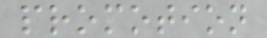promotion
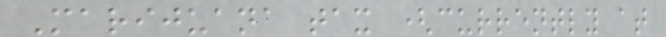Marijuana tax (currently at
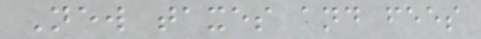New taxes and fees
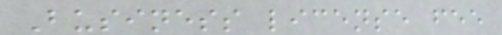Business license fee
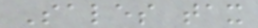Sales tax
